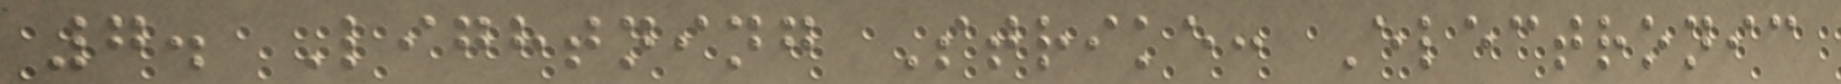7. Lightning Strike: Electronic
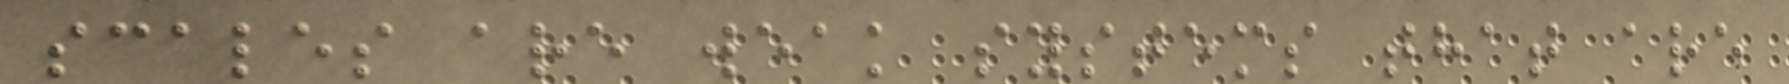scales are weak systems that are
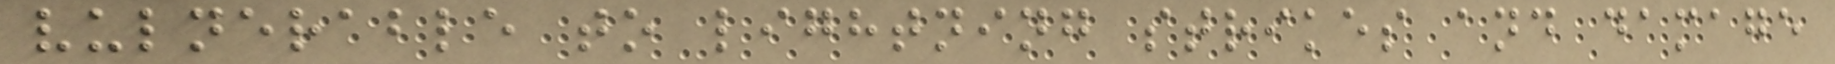vulnerable to lightning strikes and damage
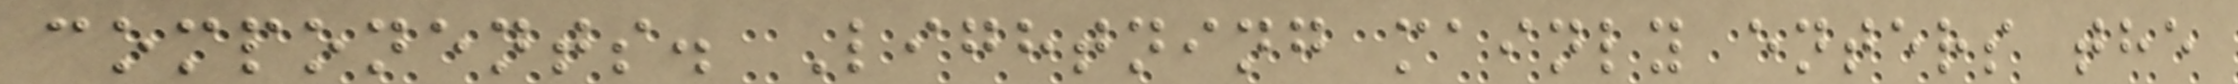components. Lightning mainly enters the
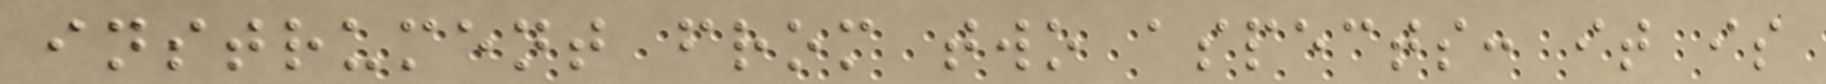instrument from two aspects: it is
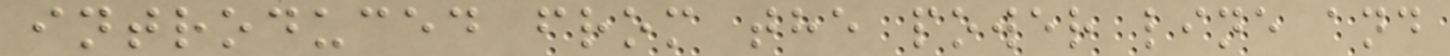introduced from the power line and
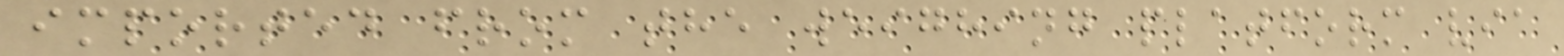imported from the weighing platform via
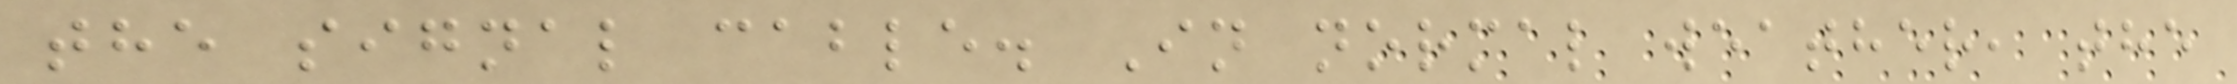the signal cable. In normal weather, the
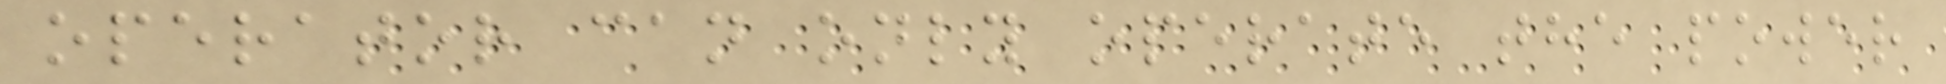operator can only operate the power
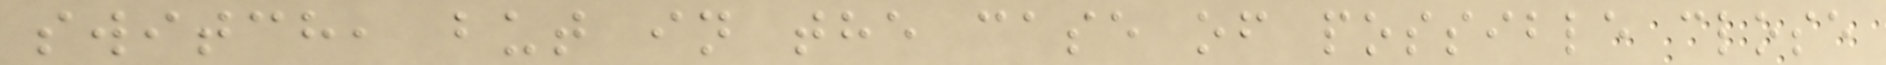switch, but in the case of possible close
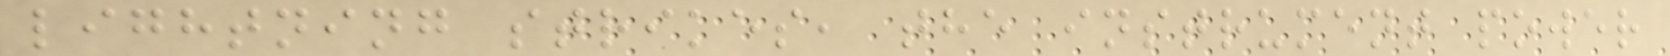lightning strikes, the instrument power
